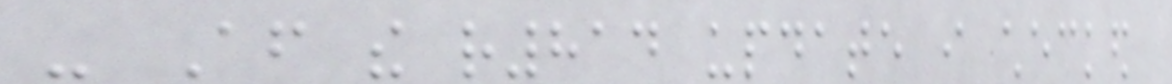- After the r814 update i checked
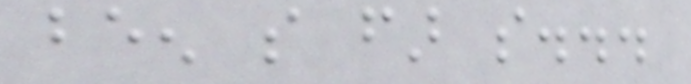been so far so...
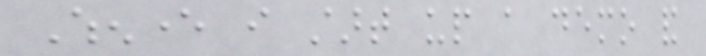Whenever i start up a demo and
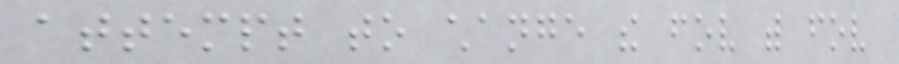attempt to change the fov with fov
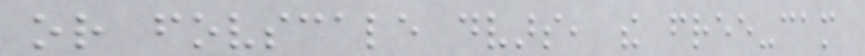or fovscale dvars, the free-cam
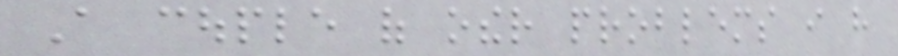A couple of other problems i have
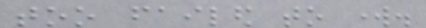too failed to work.
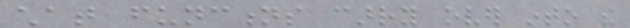chat functions carry over into the
